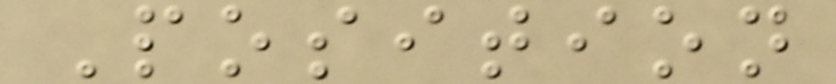Position
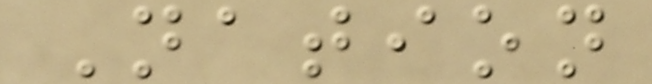Nation
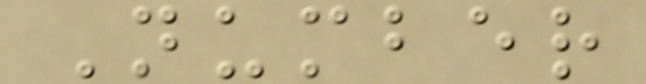Number
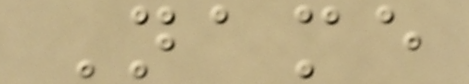Name
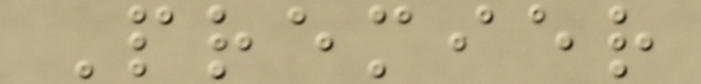Premier
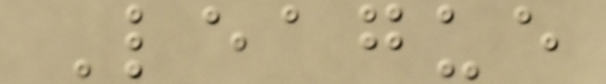League
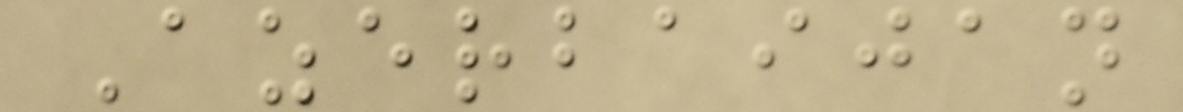Azerbaijan
